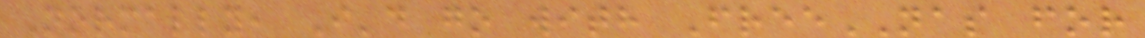Normally, I'd go with FreeNAS for
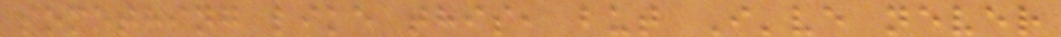something like this, but I've never
